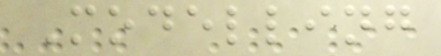Modelling
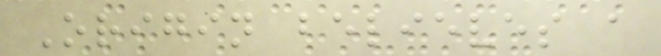Origin believes a
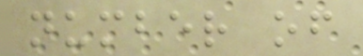number of
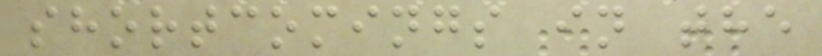shortcomings in the
